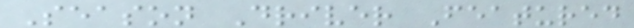Season Driver Featured
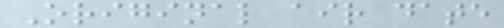Original air date
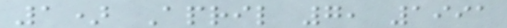1) April 7, 1991
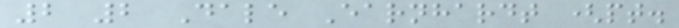2 2 Dale Earnhardt (pt.
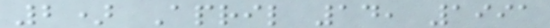2) April 14, 1991
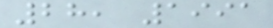28, 1991
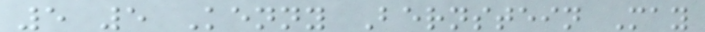5 5 Kenny Bernstein May
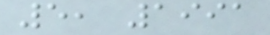5, 1991
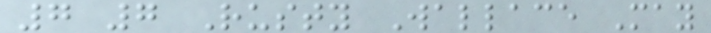7 7 Rusty Wallace May
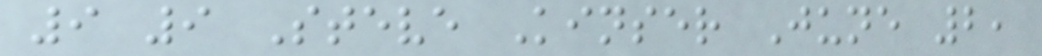9 9 Steve Kinser June 2,
